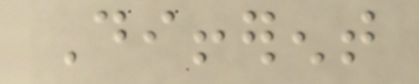Different
